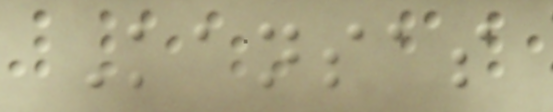Kansas
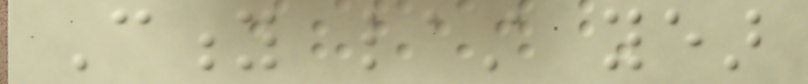City last year
